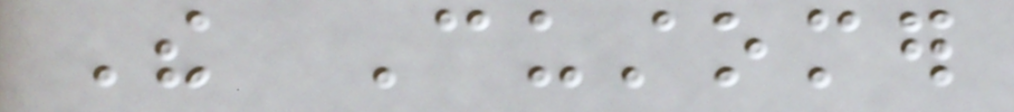The Customer
